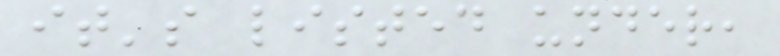it's listed under,
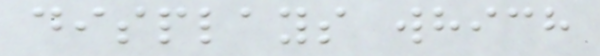displays which
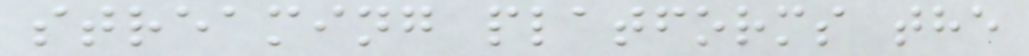streaming platforms the
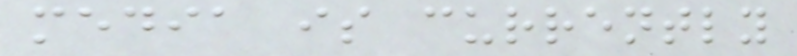media is currently
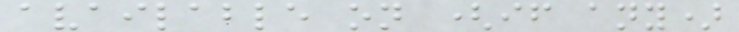available on (if any)
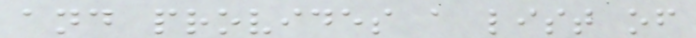and provides a list of
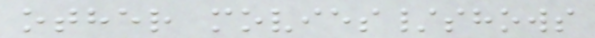other movies/shows
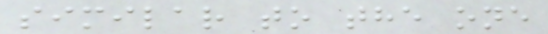similar to the one
